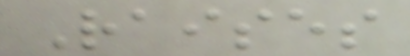Raises
